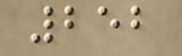252
